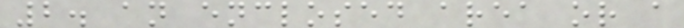2. an enclosed area or a
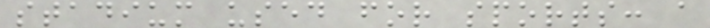stadium used for sports: a
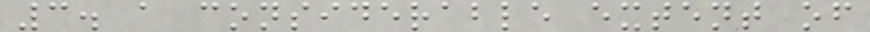3. a considerable extent of
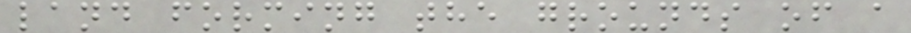land forming the grounds of a
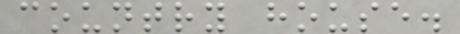country house.
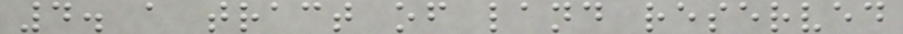4. a tract of land reserved
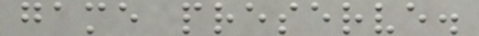game preserve.
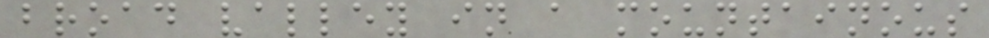broad valley in a mountainous
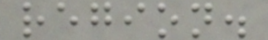region.
